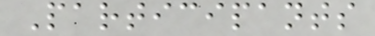Participants
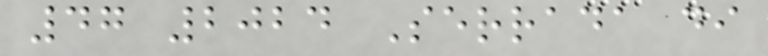47 2024 Serrada di
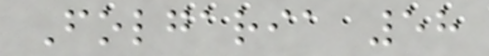Folgaria 58
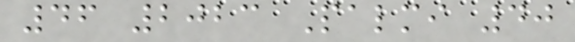46 2023 Palmi 40
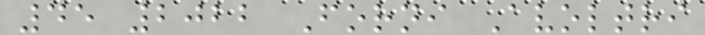45 2022 Forni Avoltri
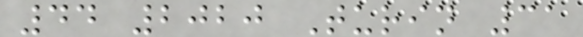44 2020 Turin 31
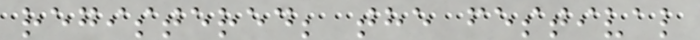registered; the festival
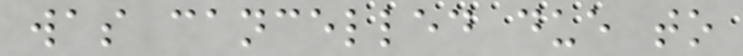was cancelled due to
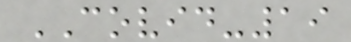COVID-19
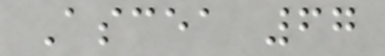Ascea 67
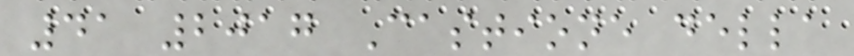41 2017 Castione della
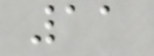11
